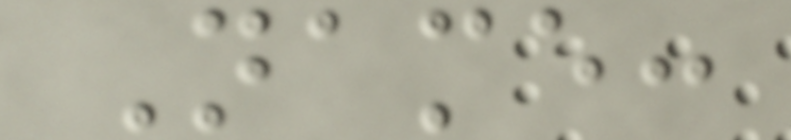Name:
